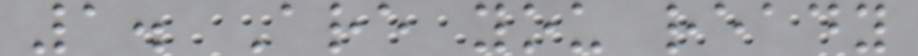1. Are you ready
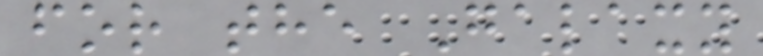for the Galaxy
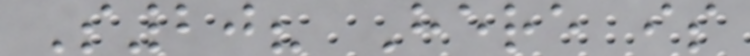S20? Here is
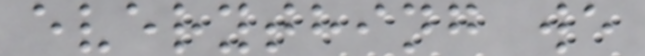everything we
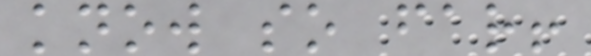know so far!
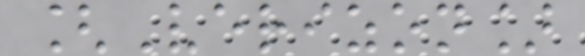[Verizon]
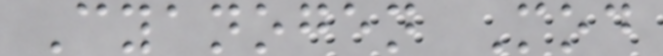Cyanogen Mod
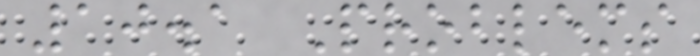10.1 Problems
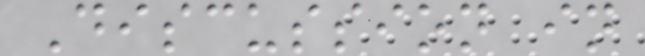Discussion in
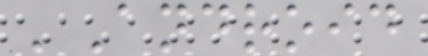'Android
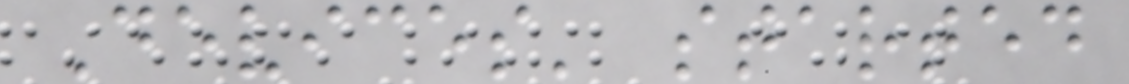Devices' started
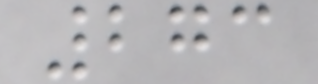273
